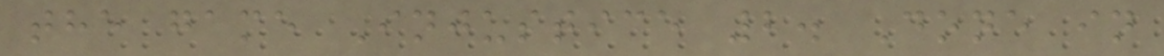the game Injustice 2. Done in
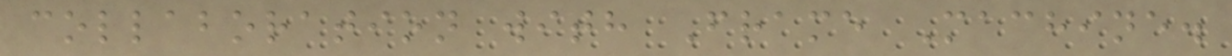collaboration with Frame Machine.
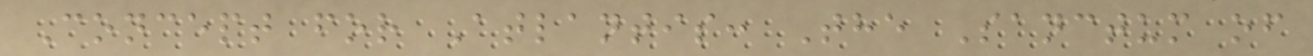Concept for Atlantis: The Sanctum of
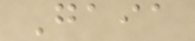Gaia
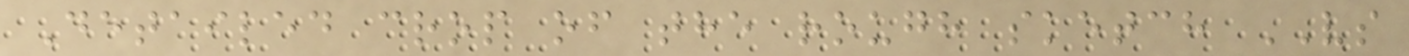Detailed crop of the rough sketch VS
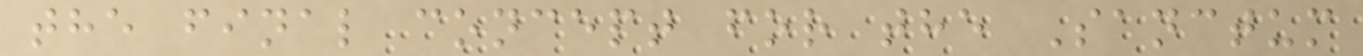the final concept for the Sanctum
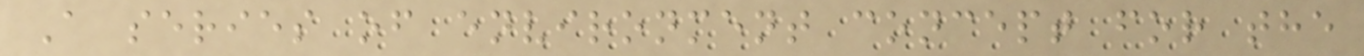A series of environment concept for the
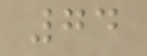74
